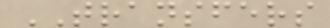TRANSFERS
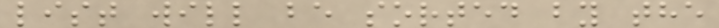list will be sorted by the
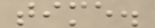time.
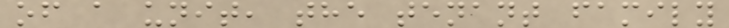of a unit, the tenant family
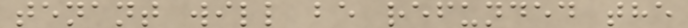tenant will be refunded the
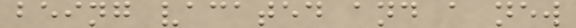being vacated and a new
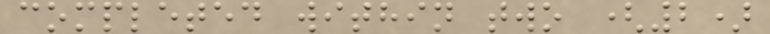completed within two (2)
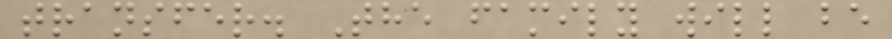transfer. The family will be
